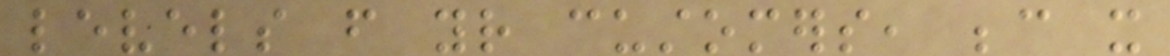levels from your customers, because it
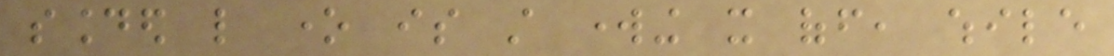sounded like one is still working it off, while
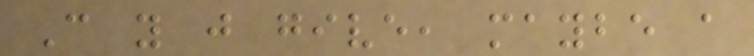Can you just give, maybe a
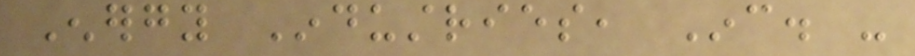Energy Industries, Inc. -
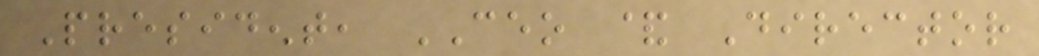President, CEO & Director
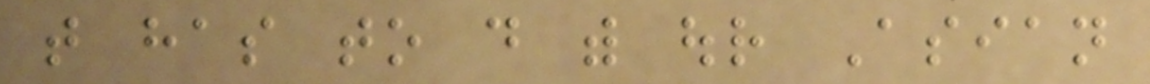that has to do with our Asian
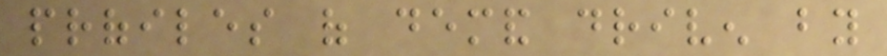profiles of demand driven by
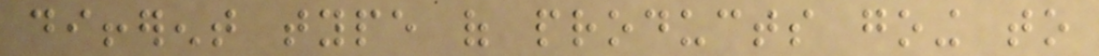different type of products going to
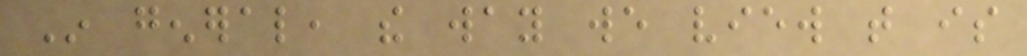In general, the way we view that is
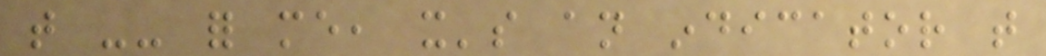that -- for me, it's an indicator that
